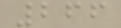266
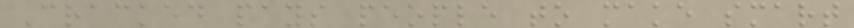Cracked pays people to make smart
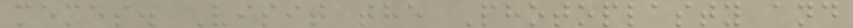memes. Visit the Photoplasty and
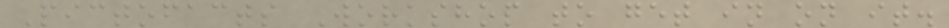Pictofacts Workshop to get in on it.
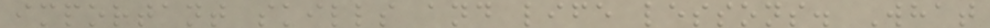important skills and life lessons. What
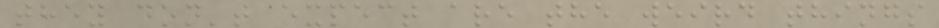they don't expect are the weird things
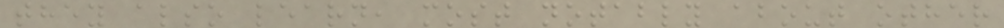they also learn, most notably about other
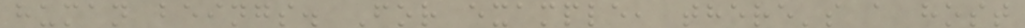human beings. For example, there's a host
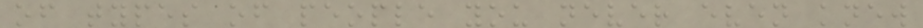of types of people you never even knew
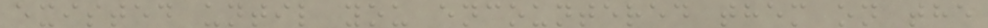existed until you encountered them on the
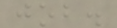job.
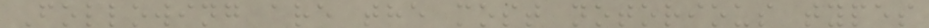Following are the most notorious types
